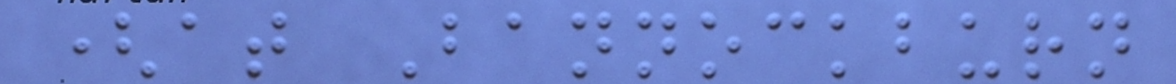(at Bannockburn
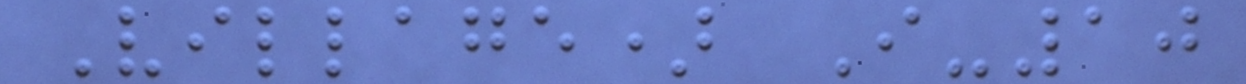Village) I-10
